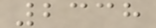2338
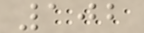102
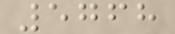5768
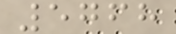5768
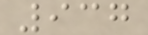937
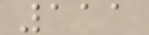111
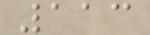113
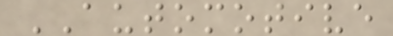AUTOMOTIVE
